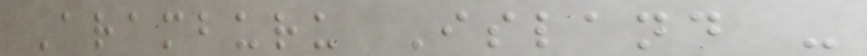Aramburu Island -
